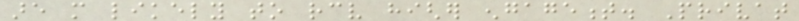are more likely to receive higher engagement. Privat
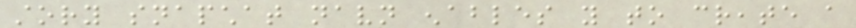story snapchat navn enables you to create a
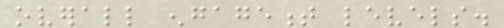overall engagement levels.
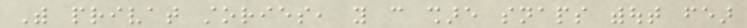With privat stories, you can share snaps without fear
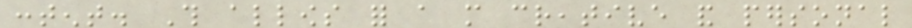content. This allows for a more creative and personal
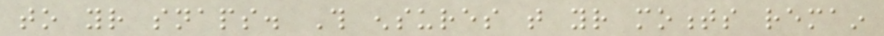to your snaps. This ensures that your moments remain
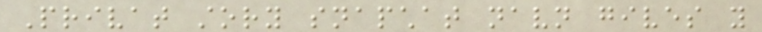Privat story snapchat navn gives you
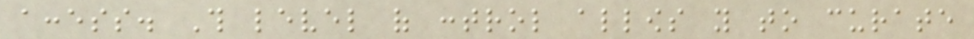access. This level of control allows you to curate
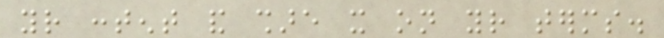your content and share it on your terms.
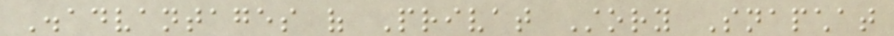Disadvantages of Privat Story Snapchat
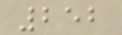252
